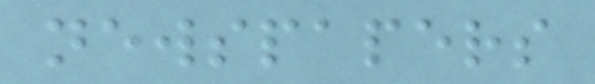newspapers
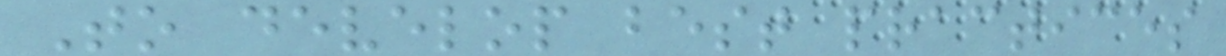To develop best practices
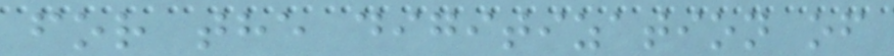for the digitization of
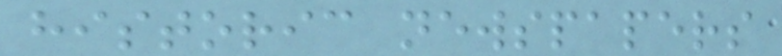historic newspapers
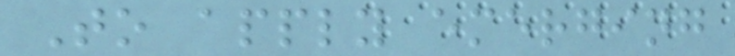To apply emerging
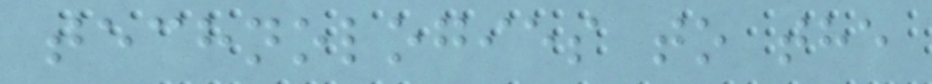technologies to the
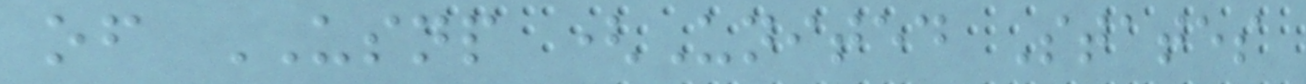of USNP (United States
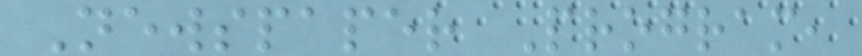Newspaper Program,
